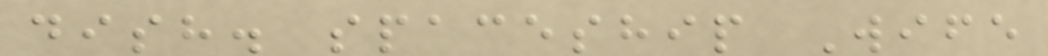dish. spaceship Wife
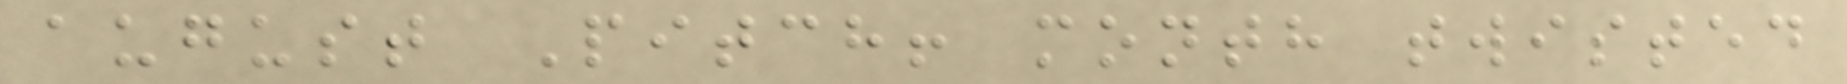august Pitch! month twisted
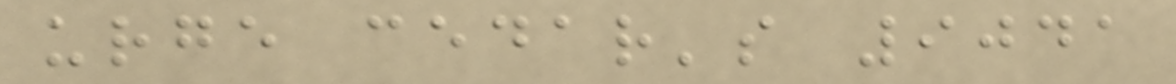urge cedar's 9041
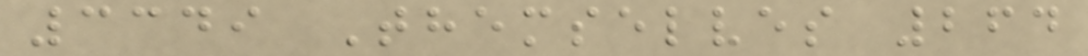3349 Themselves 264
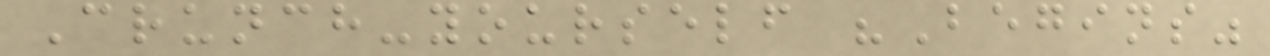Crunch-yourself "Begins"
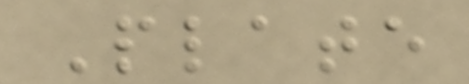Plate
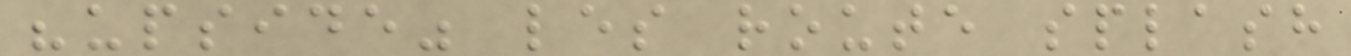"upside" les route splash
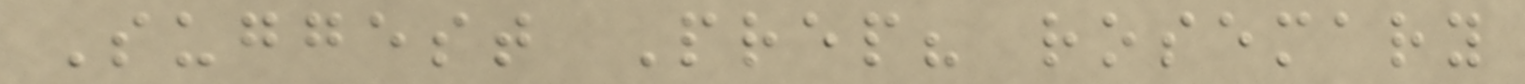Suggest Prep? rosemary
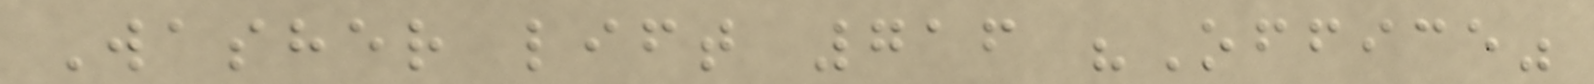Washer lift 716 "Office"
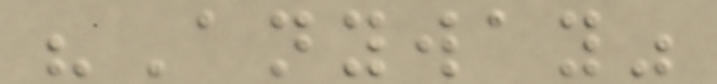"Anyway"
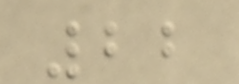22
